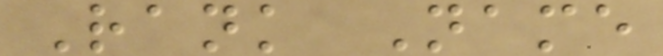Rank Name
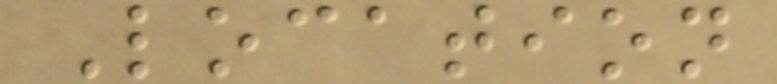Location
